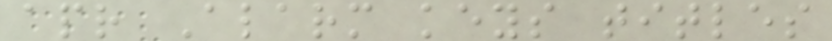apr Alarm keys titles
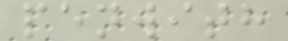penwith
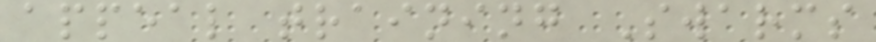appeal training Swarms
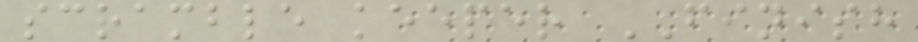scramble keeper FINISH
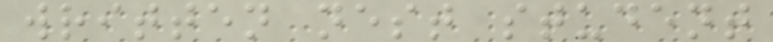written nest student
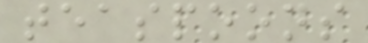teaspoons
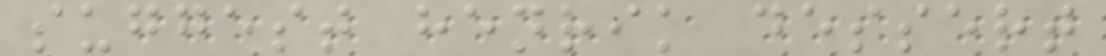suggest henrik dessert
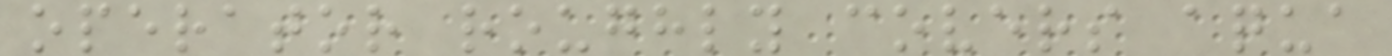operator roughly covers aqua
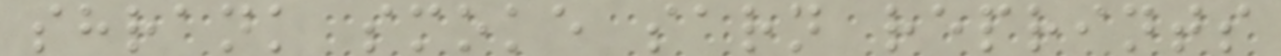shrank smoke sarn reprints
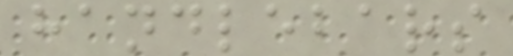handlebars
